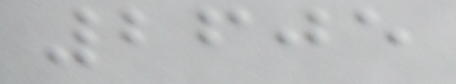2605
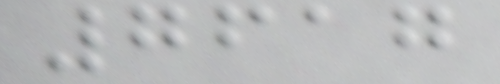7617
